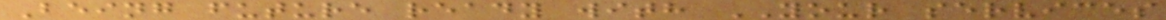Being future ready with YOUR services
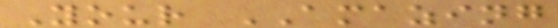Your AMAZING
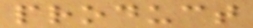product
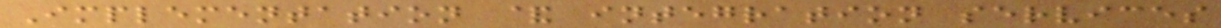Implementation & integration services
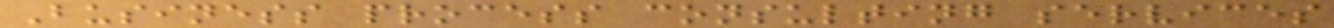Business process consulting services
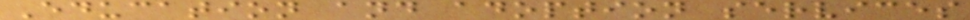Education and adoption services
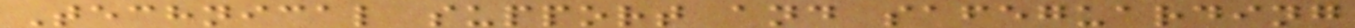Technical support and safeguarding
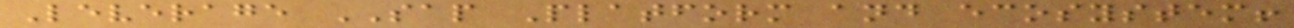Leverage SAP Platform and ecosystem!
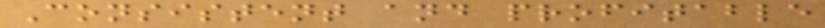Consistent and profitable
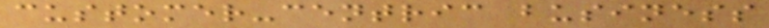customer-centric business
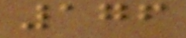176
